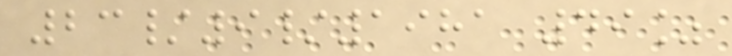23/9/1981 49%
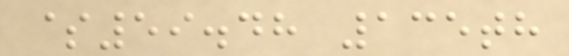$59.48 135th
